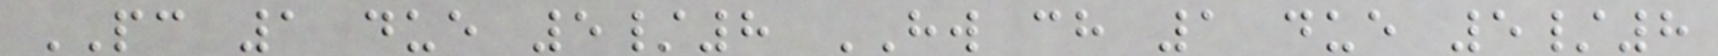PC 1 due 5/8 HW ch 1 due 5/8
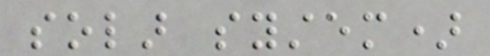solar system)
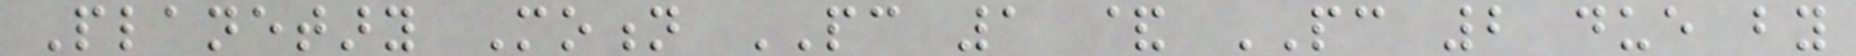Planetary Motion PC 1 & PC 2 due by
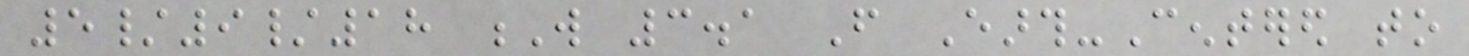5/9/18 W 3.1 From Earth-Centered to
